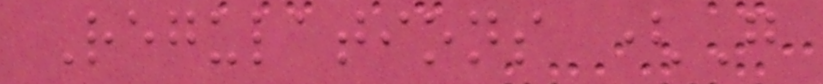Regulations (G
